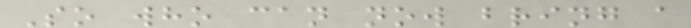So who can now bring a
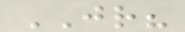JR?
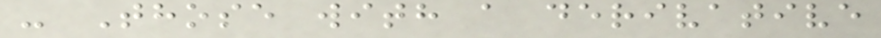- Those with a derivative
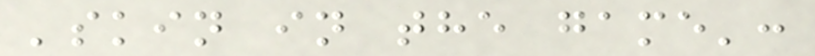'skin in the game':
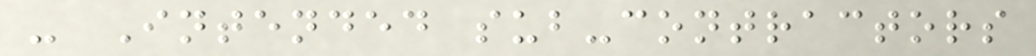- Intended sub-contractors
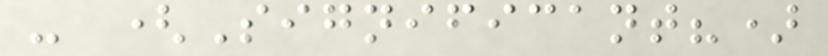- (Significant?)
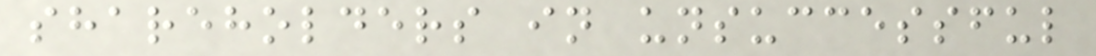shareholders in unsuccessful
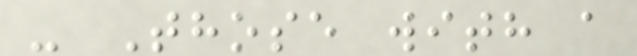- Those with a
